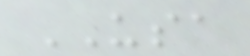USA
